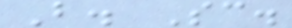B. Sc.
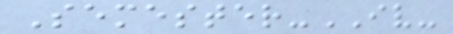Semester-IV-
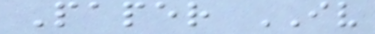Paper IV
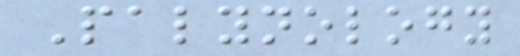Palynology
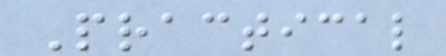Practical
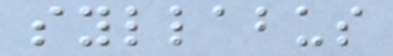syllabus
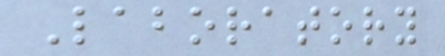Laboratory
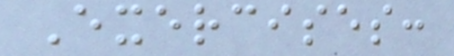Exercises:
